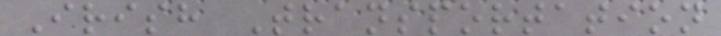Irish Transportation
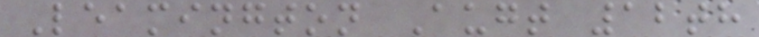Leamington Augt 12th
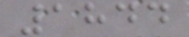1844
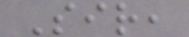Sir,
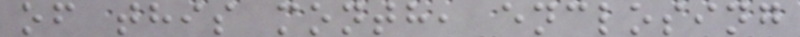of this month, enclosing
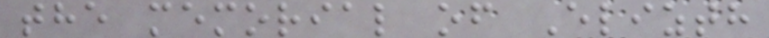the memorial of Elizth
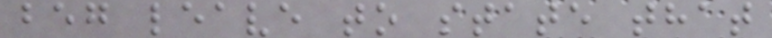beg leave to state that
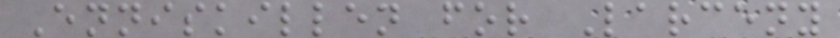Enniskillen for Larceny
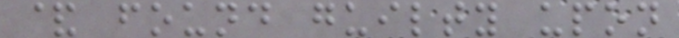& found guilty upon
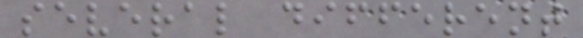several different
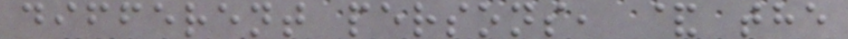different persons, & the
